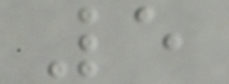5
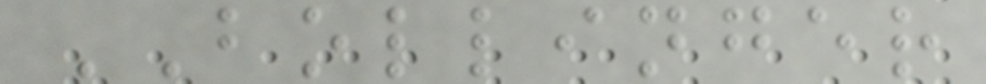BOLLINGER
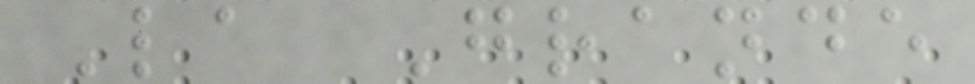La Grande
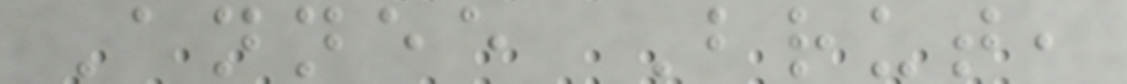Annee Brut,
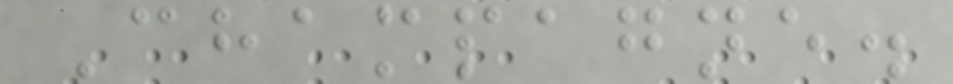Champagne.
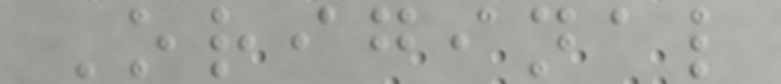Original
